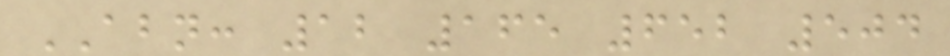ABN: 12 165 652 504
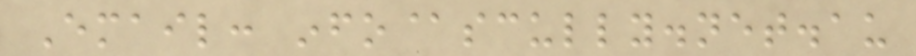Email: info@scully.net.au
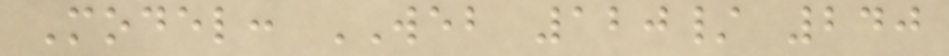Model: WEB 120/ 240
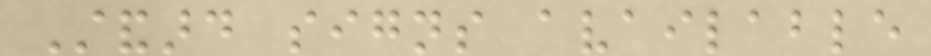Standard signs available
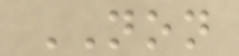NON
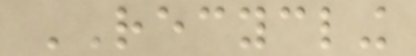RECYCLING
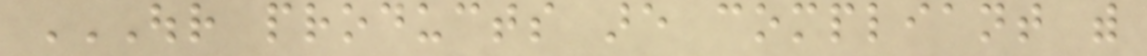OUR PRODUCTS ARE COMPLIANT WITH
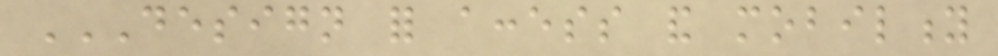DESIGN FOR ACCESS AND MOBILITY
